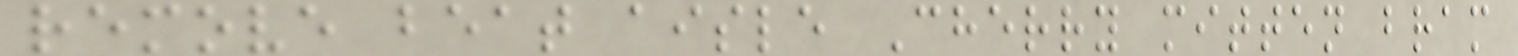remove beat aisle Cherry mitten bram
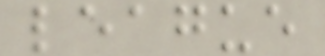league
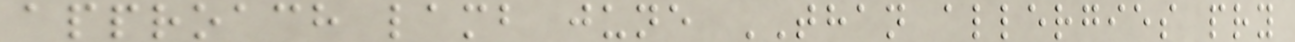approach lamb june THAN allergies pry
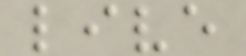live
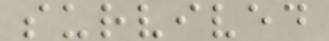survived
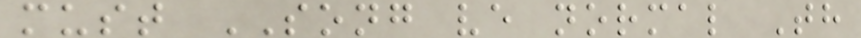must SONG ve normal Th
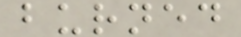burned
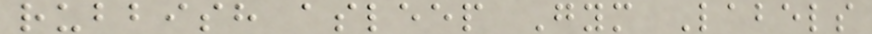rubbish asleep Gym Labels
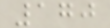170
